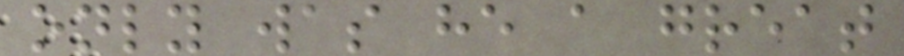only was he a great
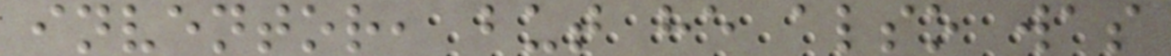inventor, but he also was
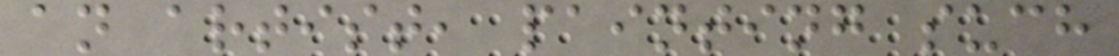an artist, painting such
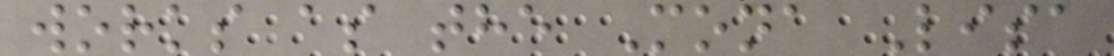works as the Mona Lisa
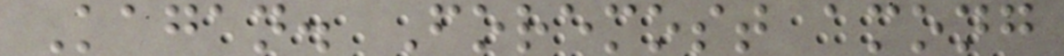Kagan. Foremost among
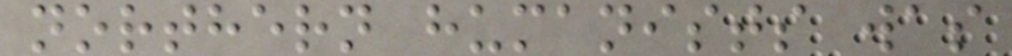northern humanists was
